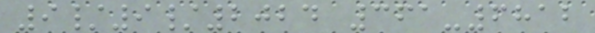9/9/2024 361-6812
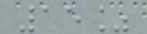15%
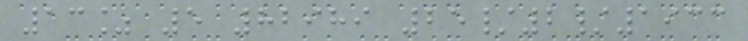13% 5 82989 25/2/1933
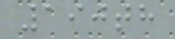190th
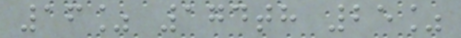16% 174th 25%
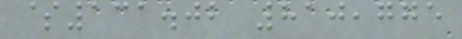$131.02 810,775
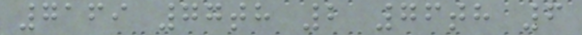7169 77th 2 76th 6
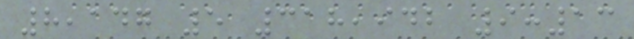8,147 5 318,942 9:13
